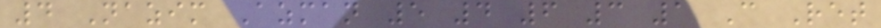4 Nazim Azman 5 4 6 3 1 C Ret
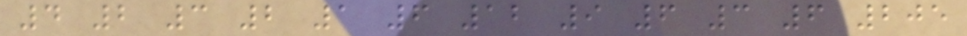4 2 3 2 1 6 12 9 6 3 6 205
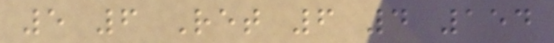5 6 Ret 6 4 154
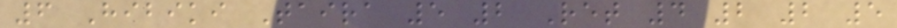6 Hibiki Taira 5 2 Ret 4 2 2 5
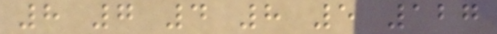8 7 4 8 5 127
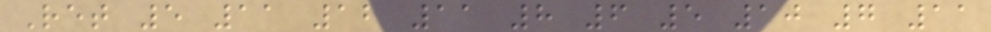Ret 5 11 12 11 8 6 5 10 7 11
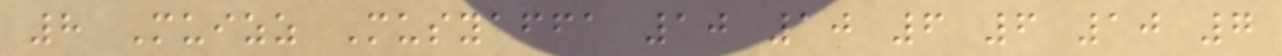8 Muizz Musyaffa 10 10 6 6 10 7
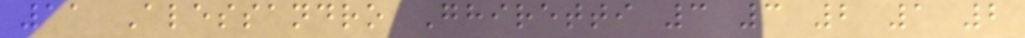11 Alessandro Ghiretti 3 3 2 1 2
